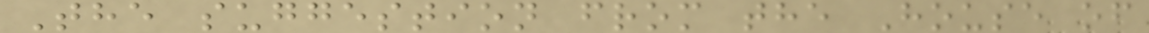The suggestion from the House of
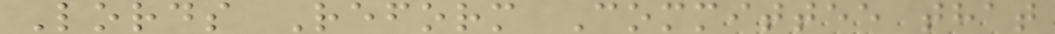Lords Reform Committee that
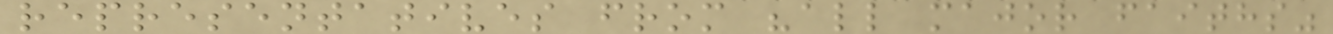representatives from "all major faiths"
